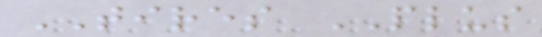TIRES PLUS
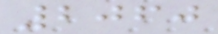2060
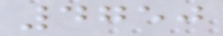4750
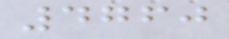4760
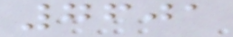7601
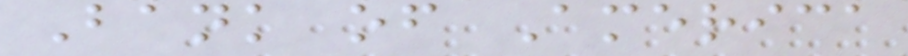Bank of America
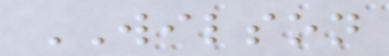WILSON
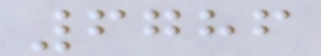6786
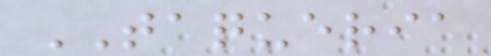TAQUERIA
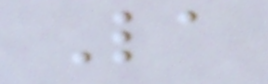La
